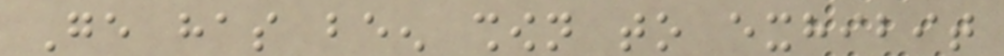Ge has been shown to exhibit
